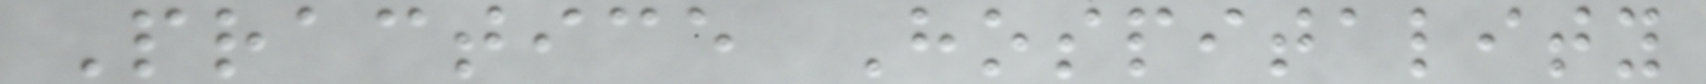Practice Hospitality
